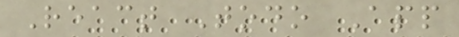React Todo App
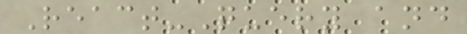React-Query and
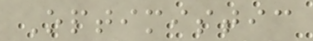Optimistic
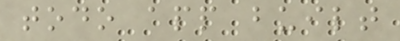todo app built
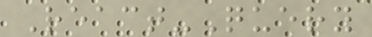React-Query
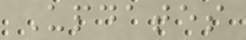Updates
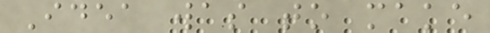Idea was to make
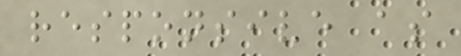responsive as
